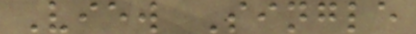View Single
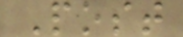Post
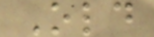Old
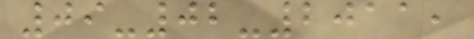09-02-2011,
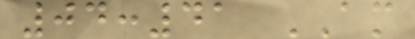04:41 AM
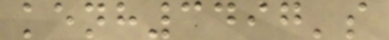kenh3497's
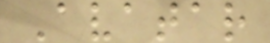Avatar
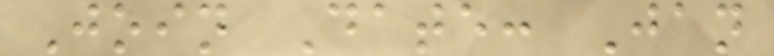Join Date: Jan
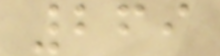269
